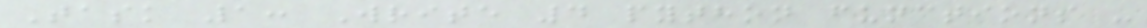Task 1: Write 4 python functions -
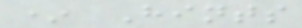* Hints
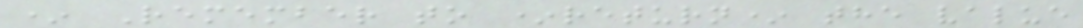* Remember to *return* the value
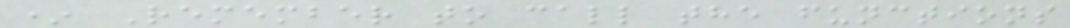* Remember to call the functions
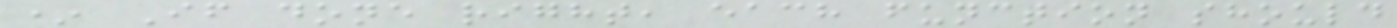* If done right, each function should
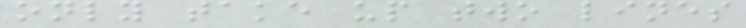only take up two lines
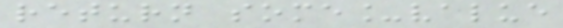return some_value
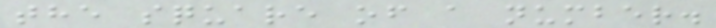the square of a number.
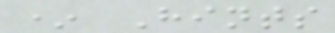* Hints
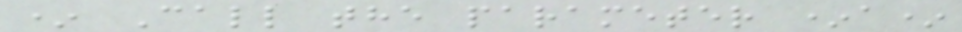* Call the parameter *a*
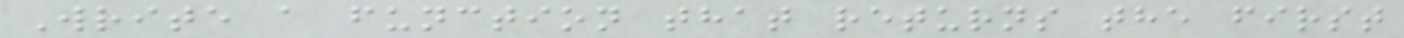Write a function that returns the first
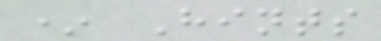* Hints
